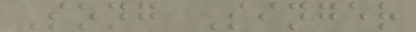Song Singer
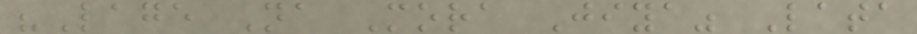"Lage Na Mora Jiya" Lata
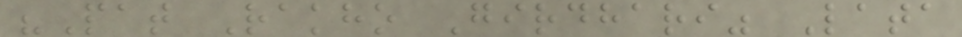"Pat Rakho Girdhari" Lata
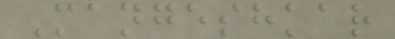Mangeshkar
